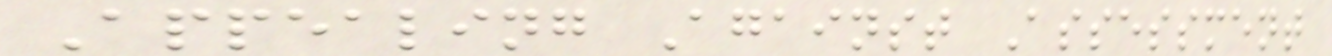Appealing Against Assessment
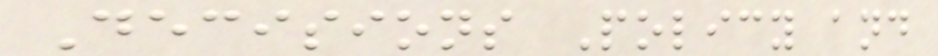Decisions Policy and
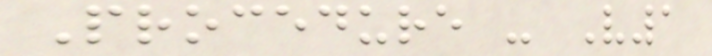Procedure - V1
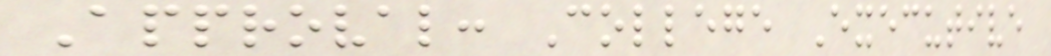Approval: College Executive
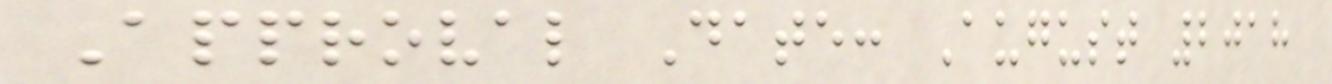Approval Date: August 2018
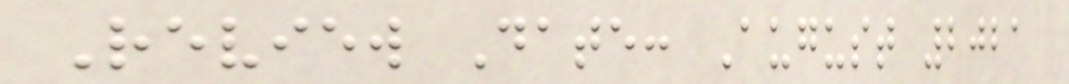Review Date: August 2021
